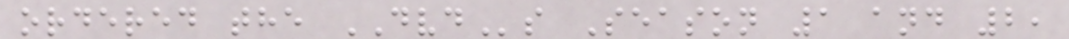ordered the DVDs Season 1 and 2,
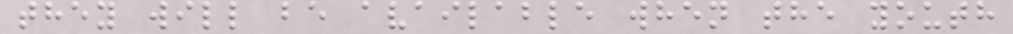they will be available when the youth
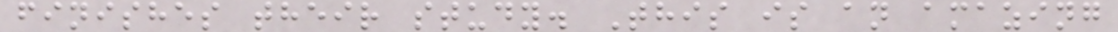finishes their study. This is an amazing
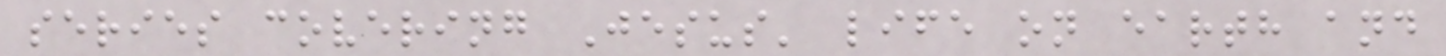series covering Jesus' life on earth and
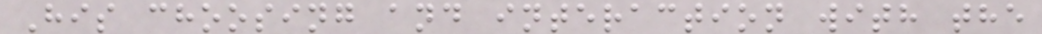His choosing and interaction with the
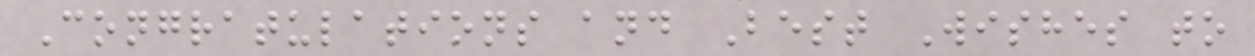Congratulations and Best Wishes to
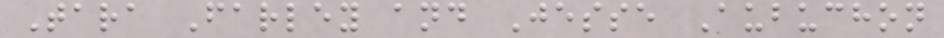Tara Farley and Jesse Aubuchon
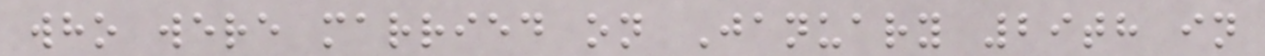who were married on January 29th in
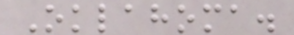Oklahoma.
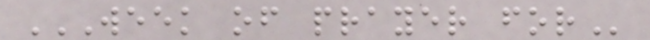WEEK OF PRAYER FOR
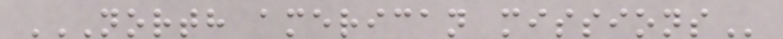NORTH AMERICAN MISSIONS
